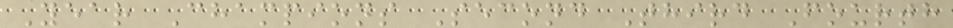Year Champions Second Third Fourth
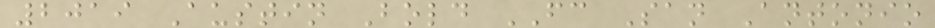2019 Austin Bold FC San Antonio
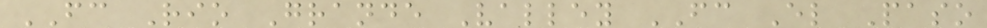FC Rio Grande Valley FC El Paso
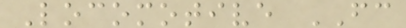Locomotive FC
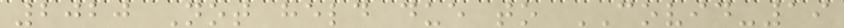2020 Not held due to COVID-19
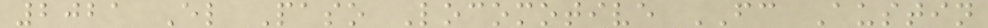2021 El Paso Locomotive FC Austin
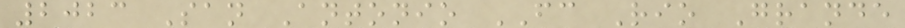2023 San Antonio FC Rio Grande
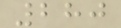280
